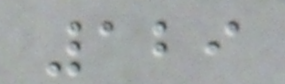129
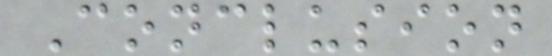Conclusion
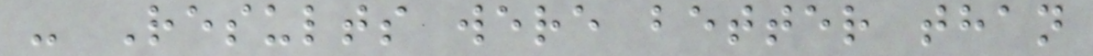- Results were better than
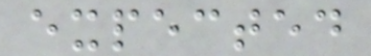expected
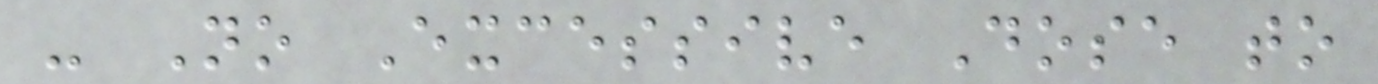- No Excessive Dose to
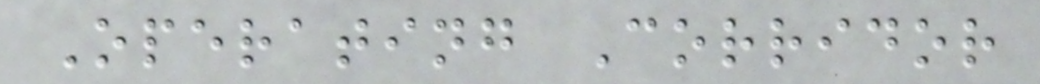Operating Corridor
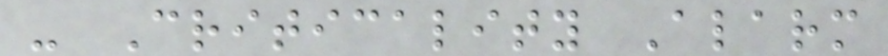- Criticality Alarm
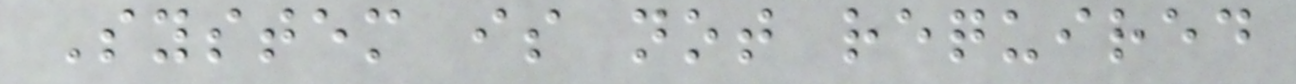System is not required
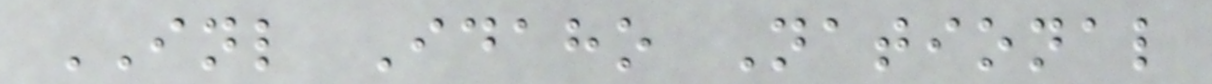INL Idaho National
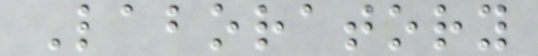Laboratory
